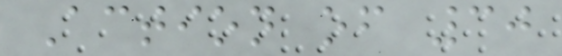Action of 30
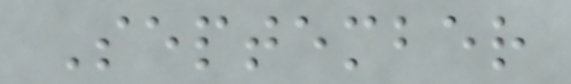September
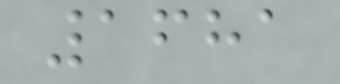1681
